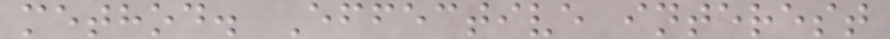method. Effective interest
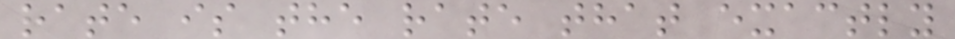rate is the rate that exactly
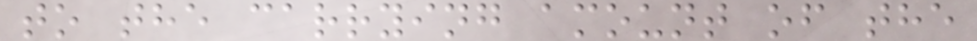to the carrying amount of the
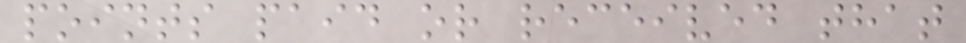points paid or received that
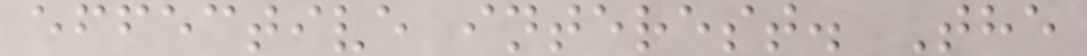effective interest. The
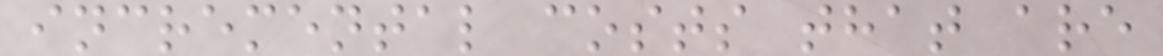incremental costs that are
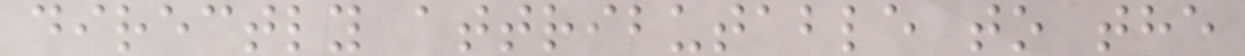directly attributable to the
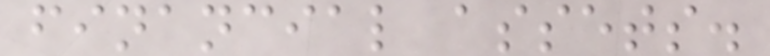financial assets.
